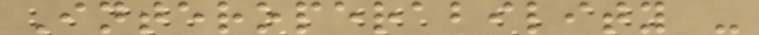Interoperability -
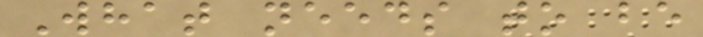What needs to be
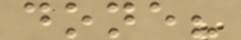done?
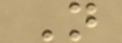N
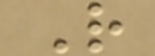R
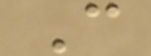C
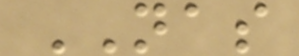NAS
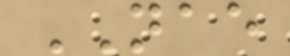NAE
